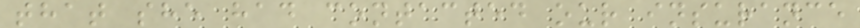that she had contacted our insurance
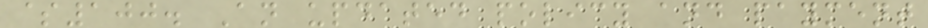$100. An updated policy and payment
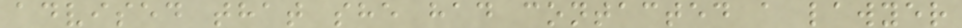advised that she had contacted a lawyer
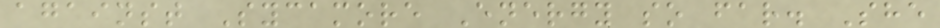against Sycamore Energy so far. She
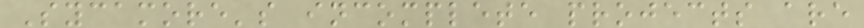Sycamore's incomplete projects are
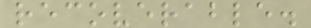recoverable.
